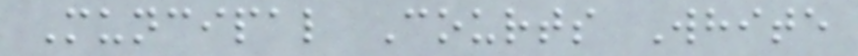Muncipal Courts White
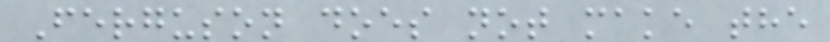Ferguson does not make the
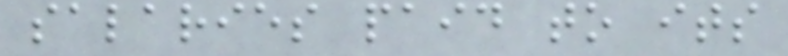salaries paid to its
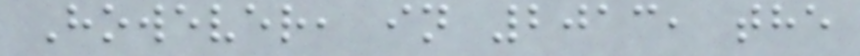However, in 2013, the
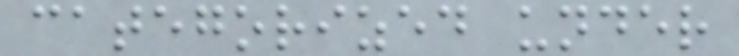categorized under
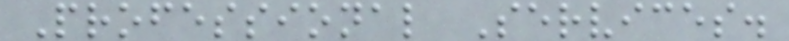Professional Services.
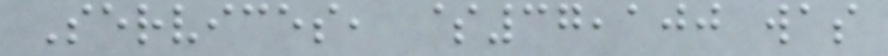Services, $37,100 was
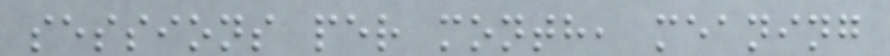sessions per month, meaning
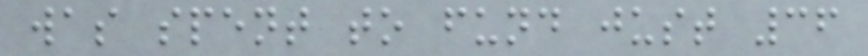was spent to fund just 36
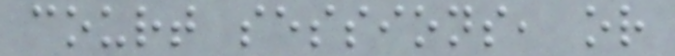court sessions, or
